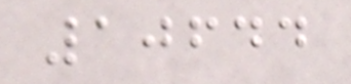10644
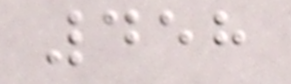458
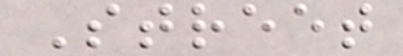Street
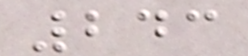243
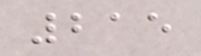215
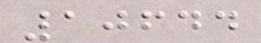10644
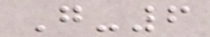G-6
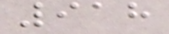918
